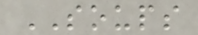SOUPS
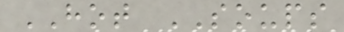HOT SOUPS
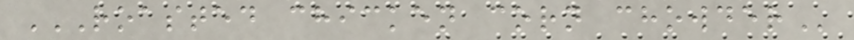ROASTED CHICKEN CORN CHOWDER
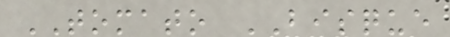TOMATO BISQUE
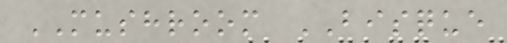MUSHROOM BISQUE
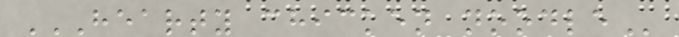HEARTY CHICKEN NOODLE
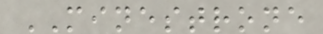MINESTRONE
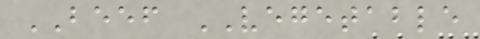BEEF VEGETABLE
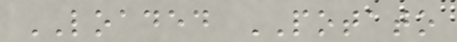LOADED POTATO
